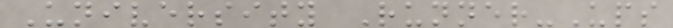University Runner-Ups
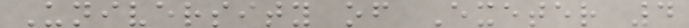University of Exeter 4
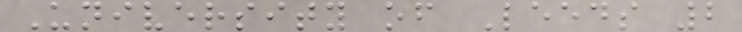University of Leeds 2
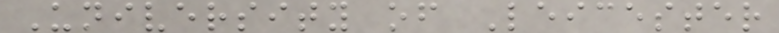University of Leicester
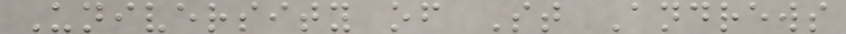University of St Andrews
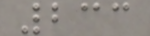233
